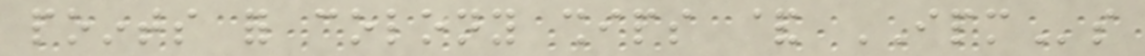points for colony ships & IPMs
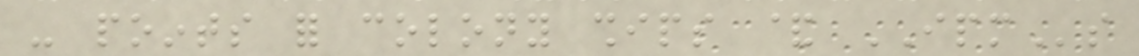- points for colony ships & IPMs
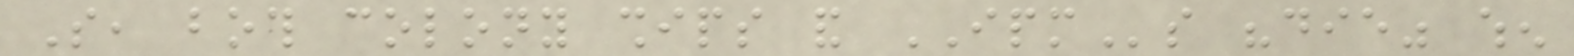So, both colony ships and IPMs "die" when
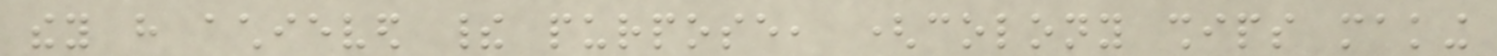they have achieved their purpose, (colony ships making
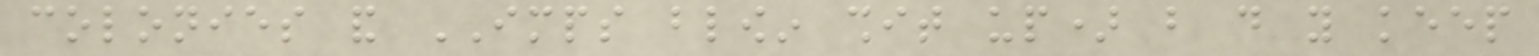colonies and IMPS blowin shit up) but do you keep
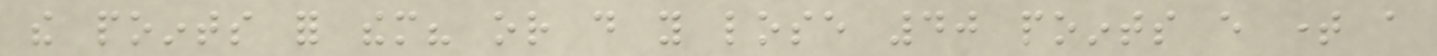the points for them? or do you lose 40 points every time a
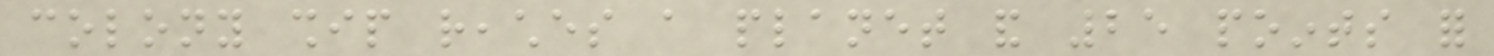colony ship reaches a planet and 25 points for
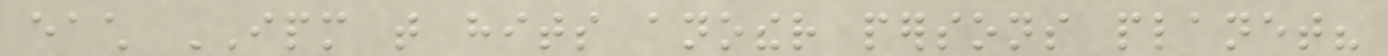each IPM that hits another persons planet?
